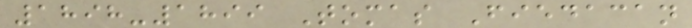1898-1899 Tomas Fiedacan
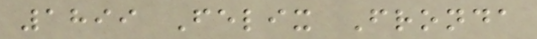1899 Felix Fronda
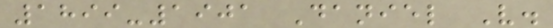1899-1901 Daniel V.
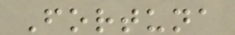Fortuna
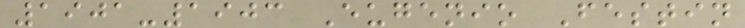1901-1903 Eugenio Festin
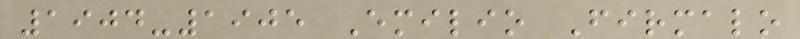1904-1905 Emilio Firmalo
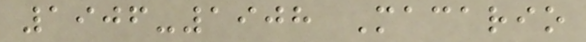1906-1908 Macario
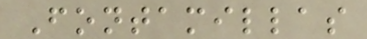Fontamillas
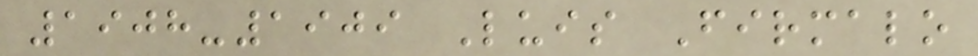1908-1909 Luis Firmalo
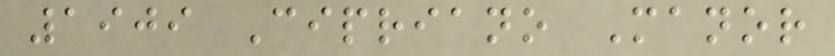1909 Cipriano Manor
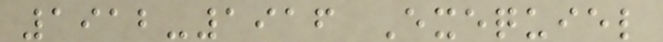1912-1916 Exequiel
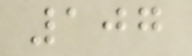107
